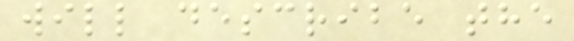will describe the
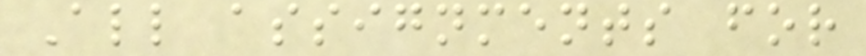All assignments for
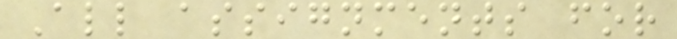All assignments for
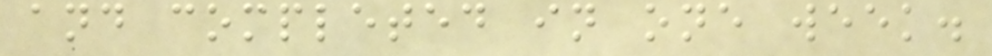and completed in one week.
